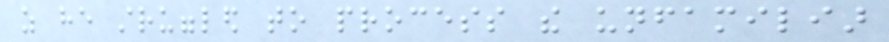as he struggled to process the unfamiliar
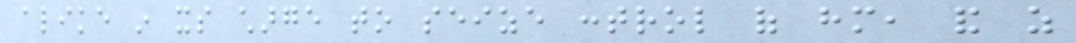alike in its charge to seize control of him, and as
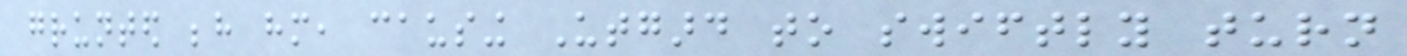grunted behind him, causing Utgard to swiftly turn
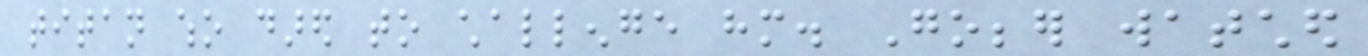titan who dared to challenge him. Gobber watched
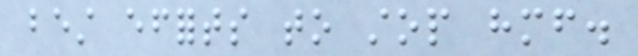best efforts to stop himself.
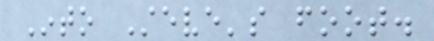Into Steve's foot.
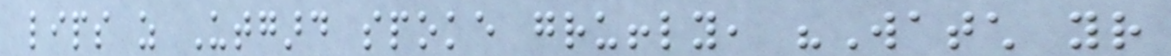lips as Utgard spoke gruffly, "Watch your
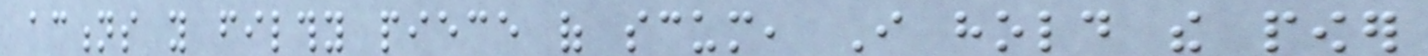actions you filthy piece of scum, I hold the power
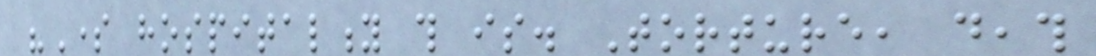"Some hospitality this is. Torture, death
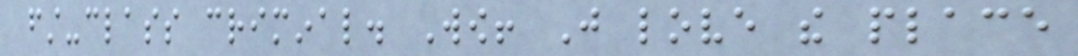first-class criminal. Wow! Just love the place
